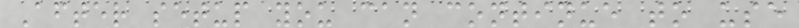After setup you can continue to use
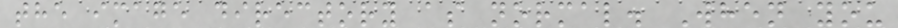the image directory as normal. When you
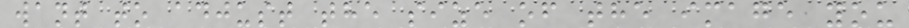want to adjust the size of the image you
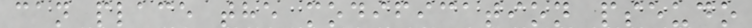can place the modification pseudo
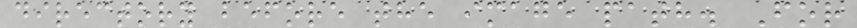directory before the image path. For
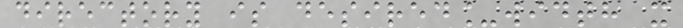directory is desired_width x
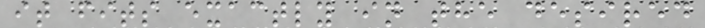it fits exactly in the desired
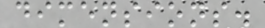dimensions.
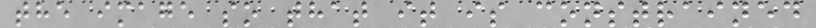the image so that it is constrained
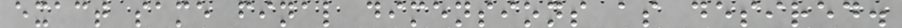exact same final dimensions as desired.
